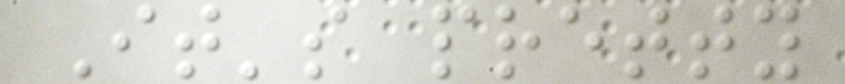It's pretty
